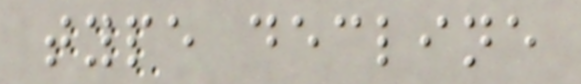type decline
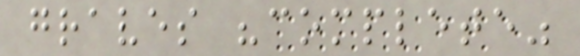graves "complete"
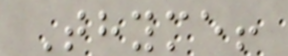Thyme!
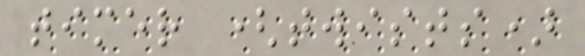timer (twists)
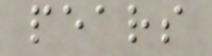pears
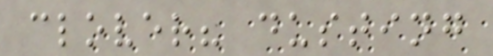clover? dusting
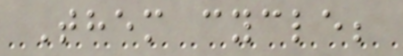Them cycle;
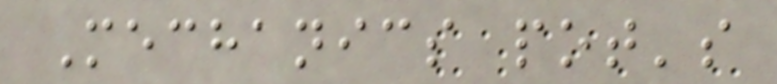Mechanics pot's
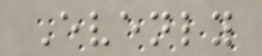Evenly
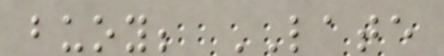buoy; LATE
